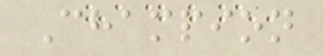Champion
